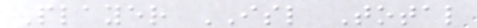Player ISL Total
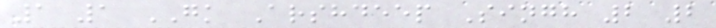1 1 GK Arshdeep Singh 2 2
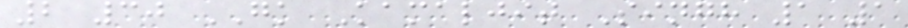2 30 GK Kamaljit Singh 1 1
